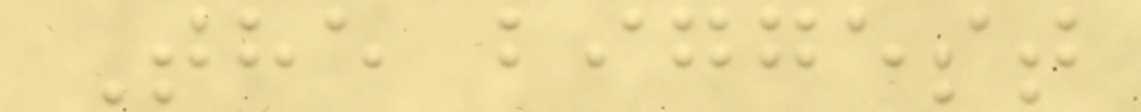The biggest
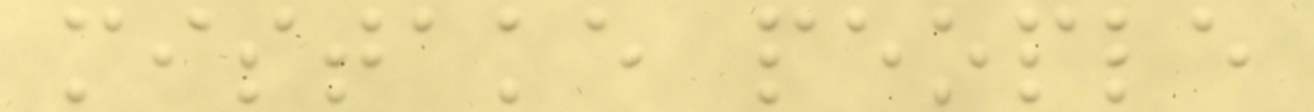mistake people
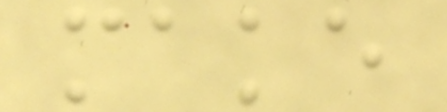make
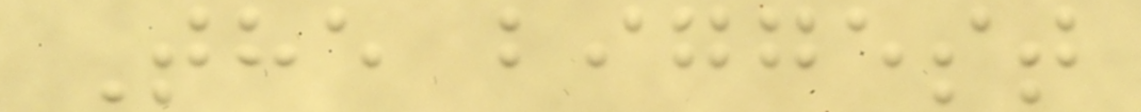The biggest
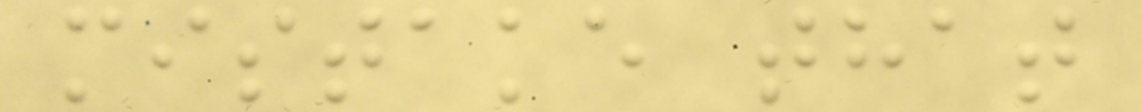mistake that
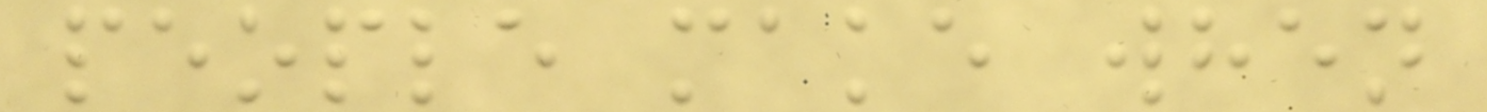people make when
